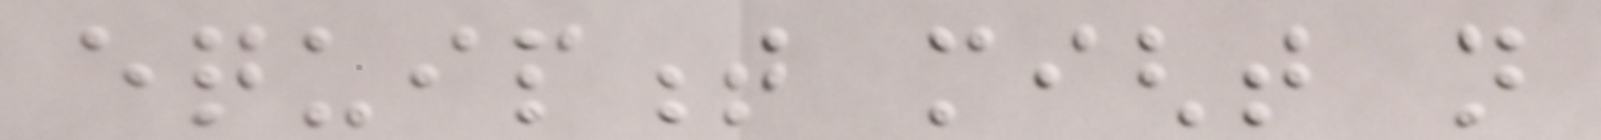equipment might not
